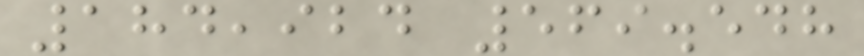184,924 569.548
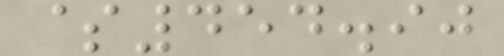$454.90
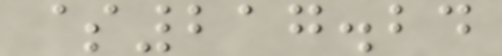$217.24
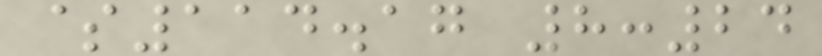$114.17 8:24
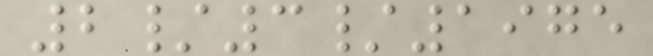2/3/1975
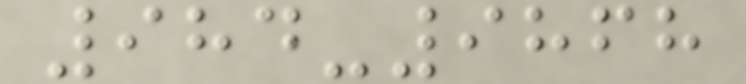984-9868
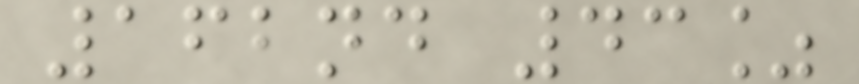162nd 43%
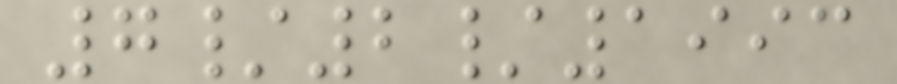7/2/1993
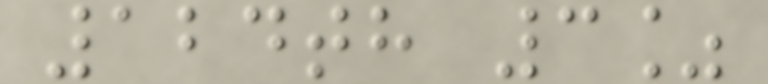124th 3%
